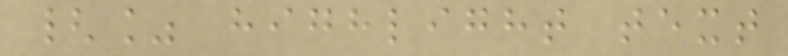{% highlight text
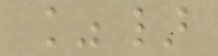%}
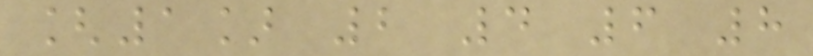[1] 2 4 6 8
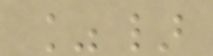%}
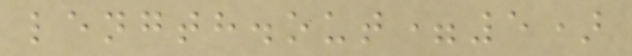length.out=5)
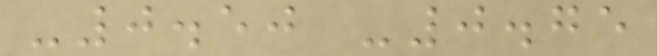-0.50 -0.75
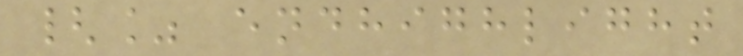{% endhighlight
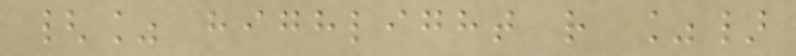{% highlight r %}
